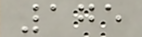175
